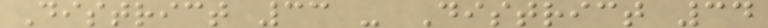District 33 - District 34
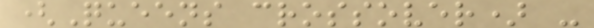(Queens crossover) -
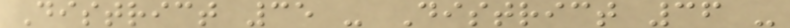District 35 - District 36 -
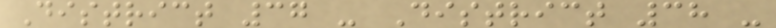District 37 - District 38 -
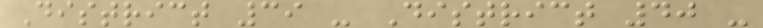District 39 - District 40 -
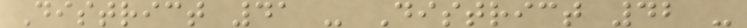District 41 - District 42 -
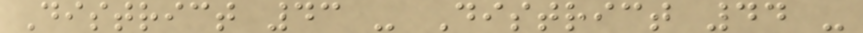District 43 - District 44 -
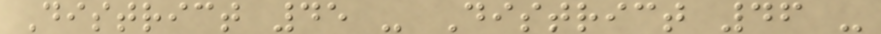District 45 - District 46 -
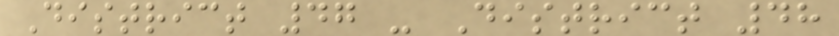District 47 - District 48
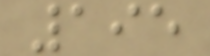195
